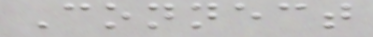Connect
